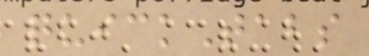quickTabs
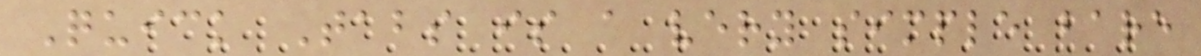Quick Tabs is a very simple bare
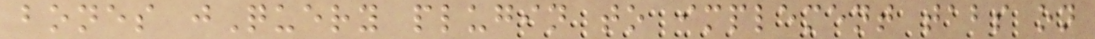bones jQuery plugin to implement tabs on
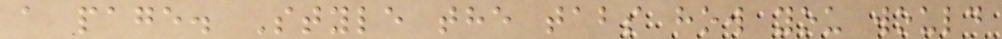a page. Style the tabs how you would
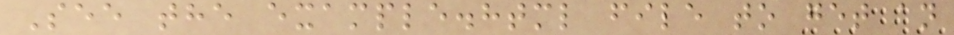See the example.html file to get an
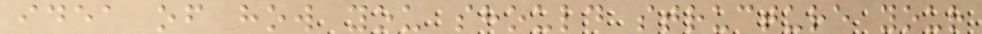idea of how you should structure your
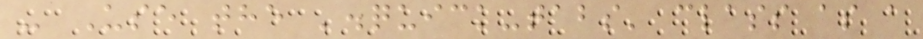- Use the '.quick-tabs' class as a
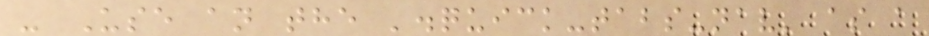- Use an the '.quick-tabs-nav' as a
